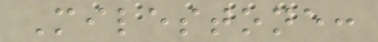Milestone:
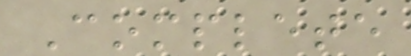Complete
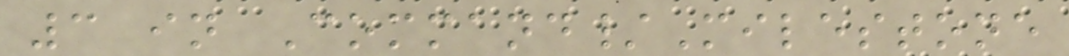3 in Command/Milestone
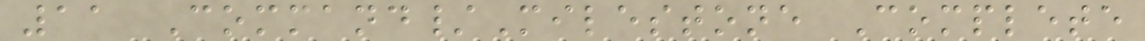11 Command/Milestone Complete
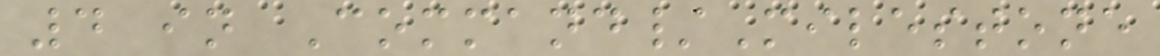4 in Command/Milestone
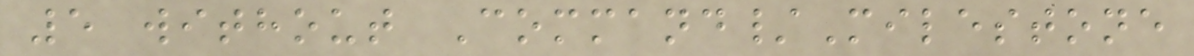5 without Command/Milestone
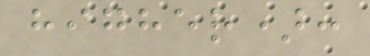higher):
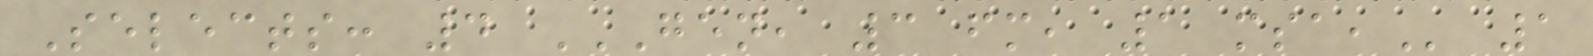Selects: 4 GEN, 3 FM, 1 MSA, 1
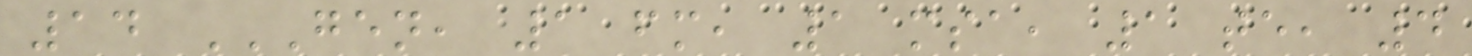14 GEN, 1 FM, 1 MSA, 1 TE, 4
